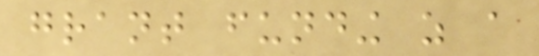grant funding as a
